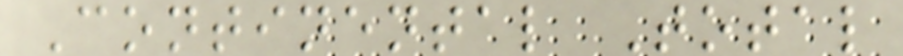Continental Total
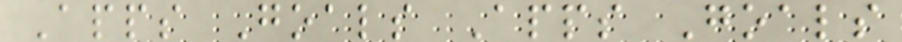Apps Goals Apps Goals
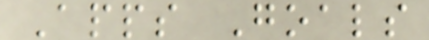Apps Goals
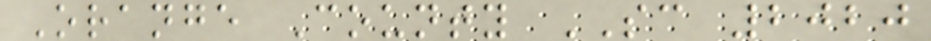Orange County SC 2020
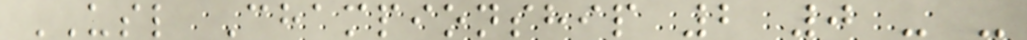USL Championship 2 0 - -
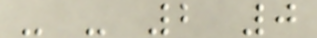- - 2 0
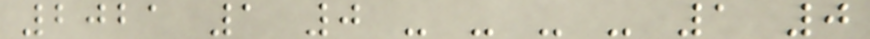2021 1 0 - - - - 1 0
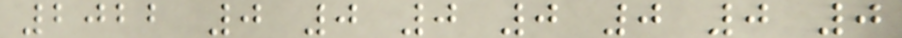2022 0 0 0 0 0 0 0
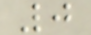0
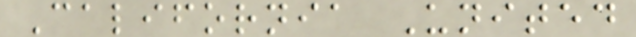California United
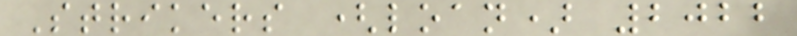Strikers (loan) 2022
